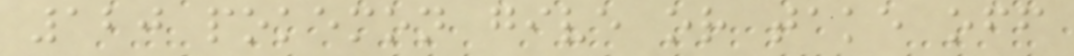120 pokemon give or take off
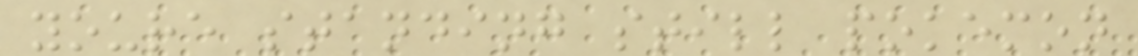youre standing still pokemon
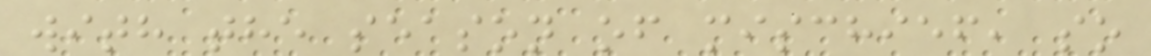with the season of mischief, so
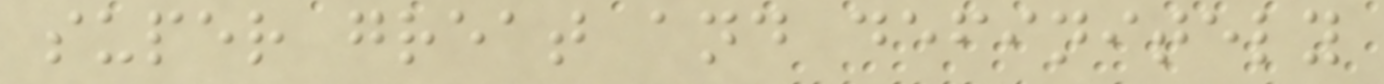super great and definitely
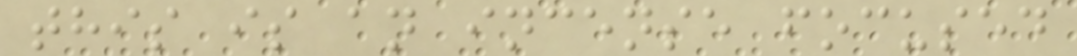this is an incense focused
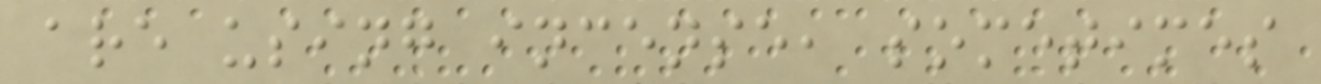are using incense, sometimes
